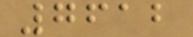7612
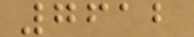7612
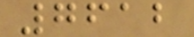7612
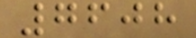7608
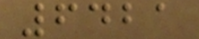6421
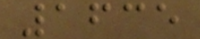1635
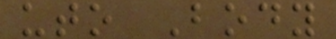uto Body
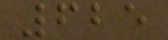625
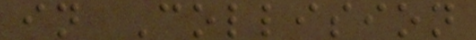in Collision
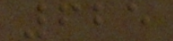625
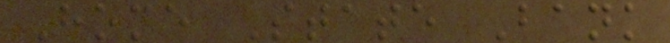Home State Bank
